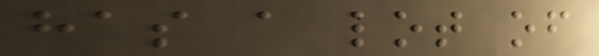has a lot of
